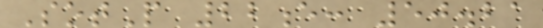SotP 22e: 50.21
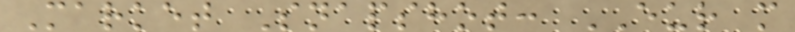Market Snapshot: EUR m
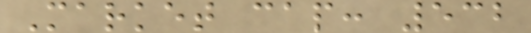Market cap: 532
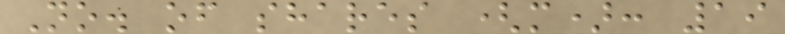No. of shares (m): 19
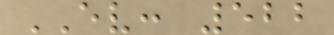EV: 522
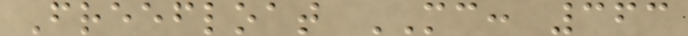Freefloat MC: 363
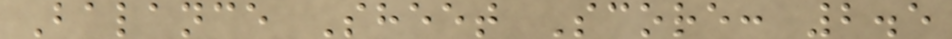Balance Sheet Score: 2.5
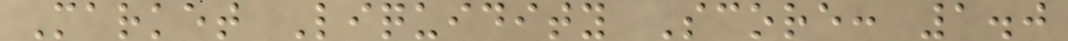Market Liquidity Score: 1.0
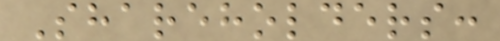Shareholders:
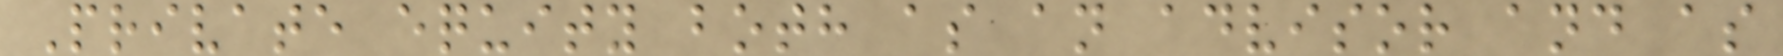Private equity both as an advisor and as
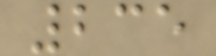235
